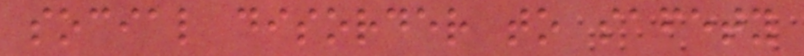social disorder to safety
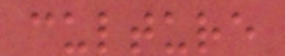culture
